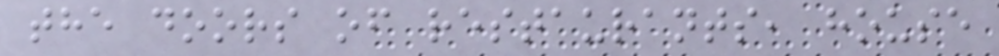the doors of restaurants, house
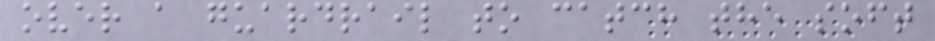over a guardrail to catch the soft
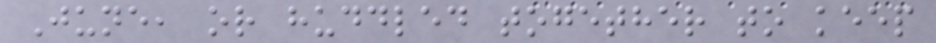June, or huddled together to keep
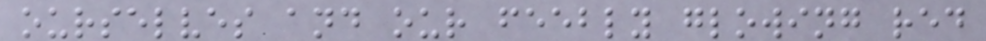ourselves and our feebly glowing red
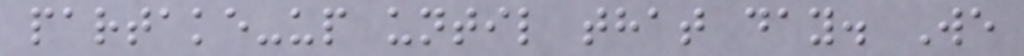partake-up until that day. We
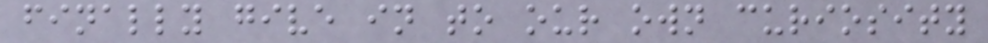finally give in to our own curiosity
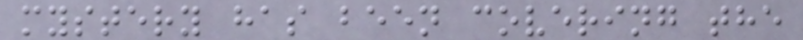mystery has been covering the
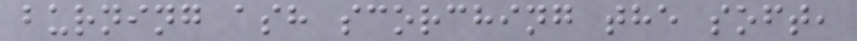burning ash scorching the soft,
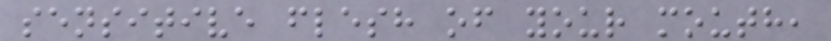sensitive flesh of your mouth,
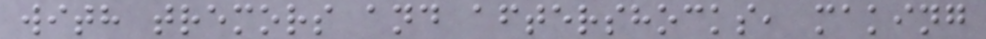with tremors and aftershocks, making
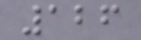126
